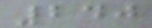240
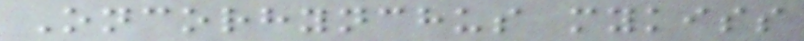Oncorhynchus mykiss
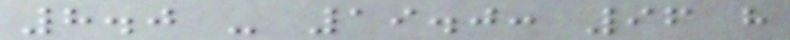8.0 - 19.0: 96 h
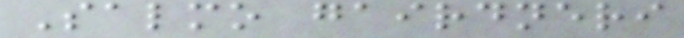Salmo gairdneri
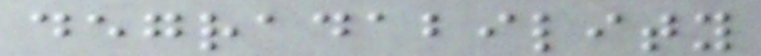degradability
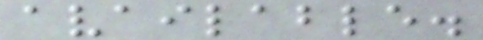available.
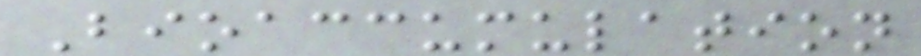Bioaccumulation
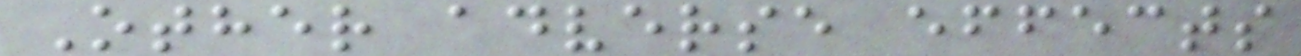Other adverse effects
